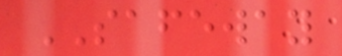SAFEWAY
